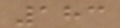183
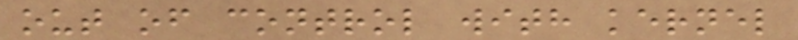out of control with kernel
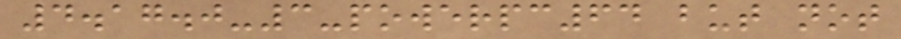4.17.0-3-powerpc64 but not
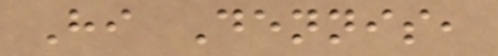Hi Dennis,
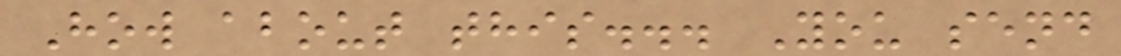How about this... You send
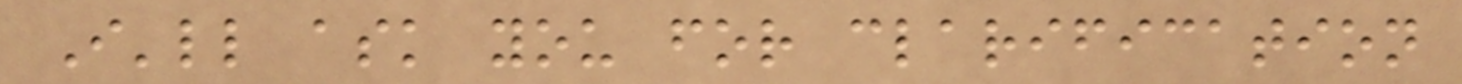I'll ask you for clarification
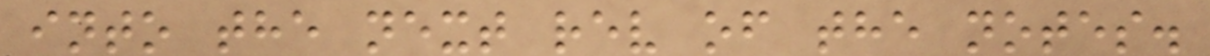into the next rev of the notes.
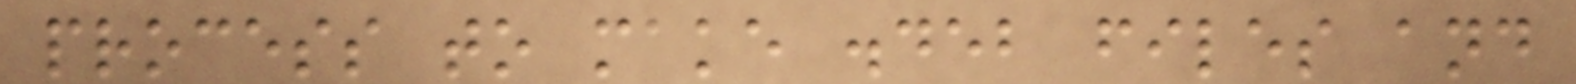process to make .deb files and
